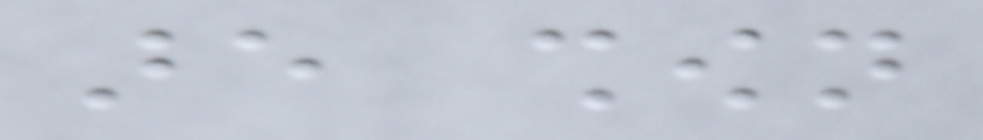are shown
